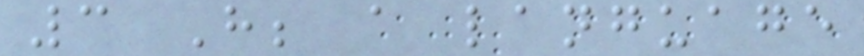3 H; a language
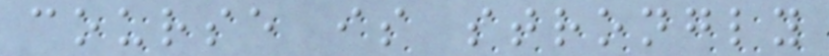course is strongly
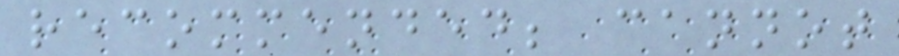recommended; cannot
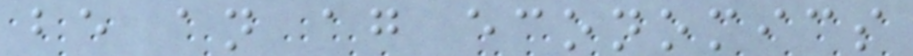be an ag economics
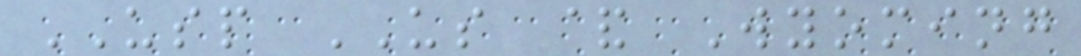USP US & Wyoming
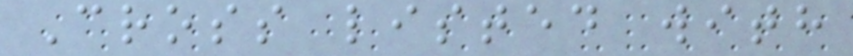Cross listed with
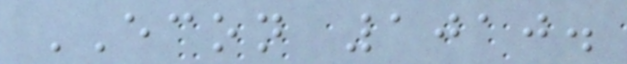ECON 1010.
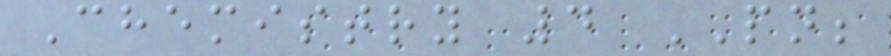Chemistry 4 PN;
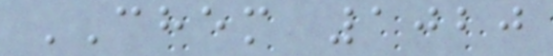CHEM 1020
